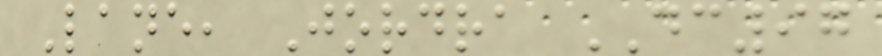Lane, Jordra DC97
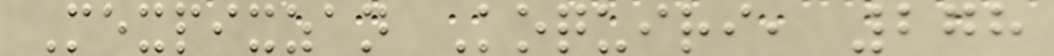Mexpixzan Koquiri, 278
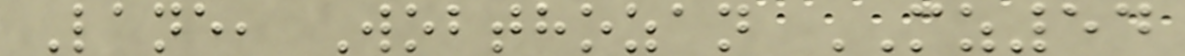Lane, Wobthozan MZ54
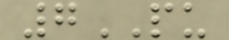7PU
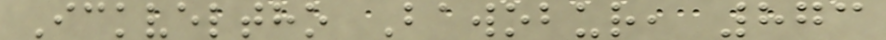Ickveltho Bawobur, 873
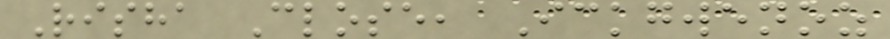Risha Close, Ickgwenoz
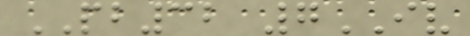PB32 7IV
